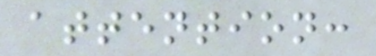attention:
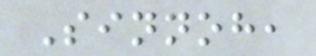Sinnoh,
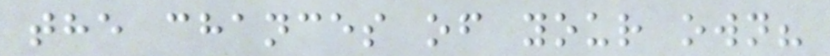the chances of your own?
